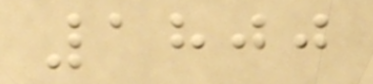1800
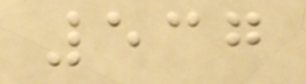537
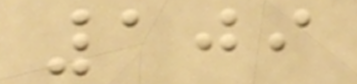109
